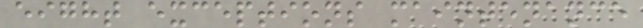eight exceptions maintenance
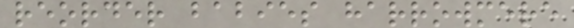reorder babies harrowmere
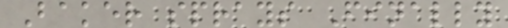Baker sprays Finally
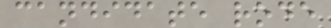candidate rode
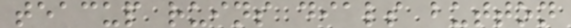teacup ruins dials button
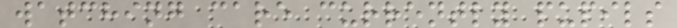watching care currently pupils
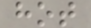hot
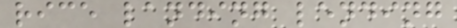rice landing lending
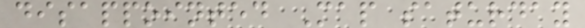disappointed Map saturday
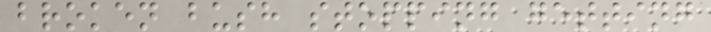broken bush stopping getting
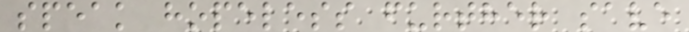speak hopeless further save
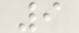9
